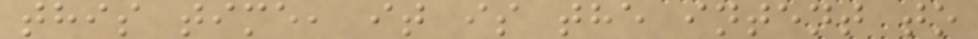this time, it is the intent to
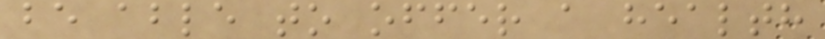be able to offer a health
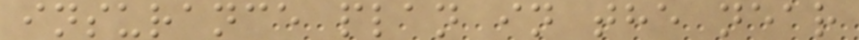insurance plan in the near
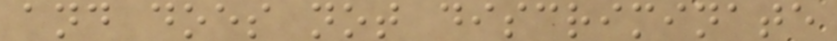and does not discriminate
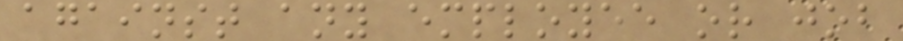against any employee or job
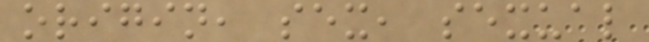origin, sex, sexual
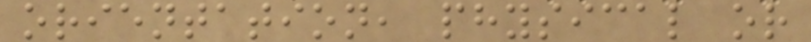orientation, physical or
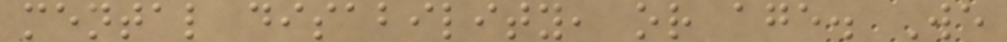mental disability, or age. We
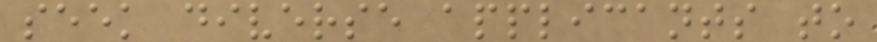seek diverse applicants to
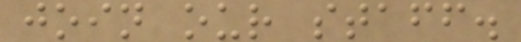join our staff.
